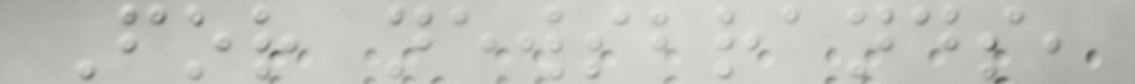For newsbrands,
